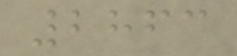2863
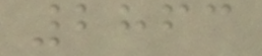2863
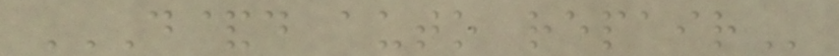D&D AUTO REPAIR
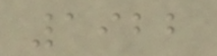1922
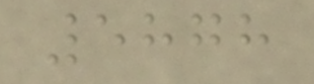5878
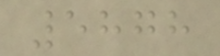5878
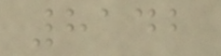8142
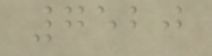7520
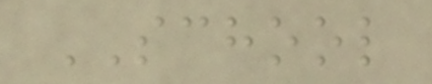SCHOOL
